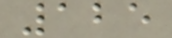125
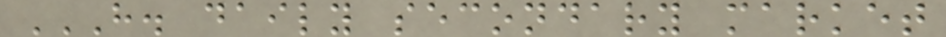H. DAILY SECONDARY MARKET
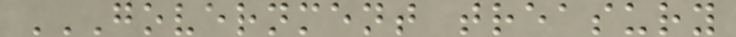GOVERNMENT TREASURY
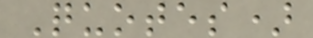Quotes)
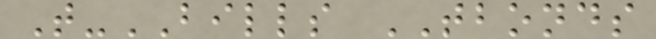T-BILLS TBONDS
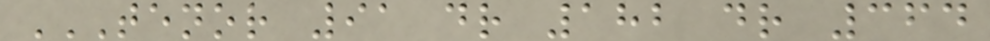TENOR 91 DR 182 DR 364
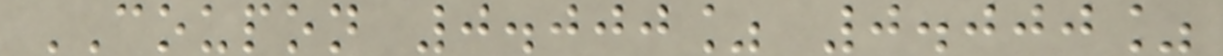COUPON 0.000% 0.000%
